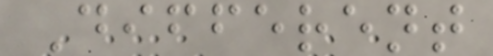Different
